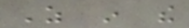As in the
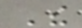The
